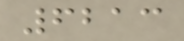6213
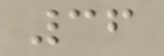36
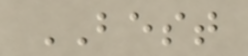BEST
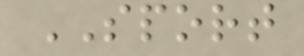SPORT
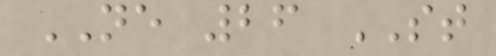NE 26 ST
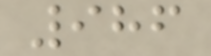986
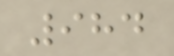984
